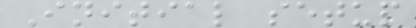Initial setup
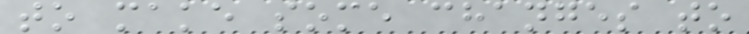to make some changes to
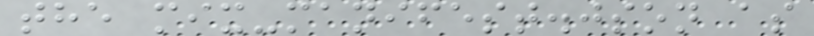the mix-manifest.json as
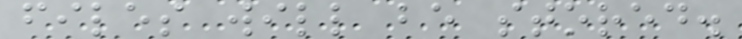files will be stored.
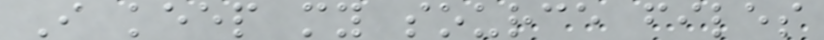I keep my source files
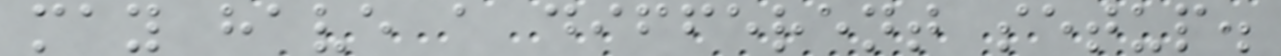may have a different setup.
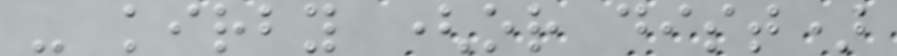- kirby (or dist)
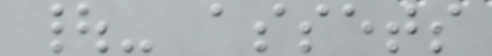|- assets
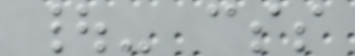|- css
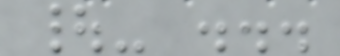|- ...
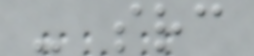- src
